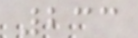233
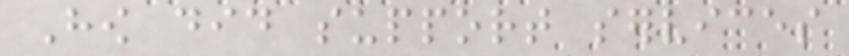How did support services
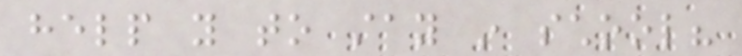help you to stay in school?
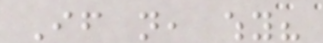If not, why?
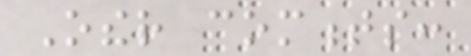Other comments:
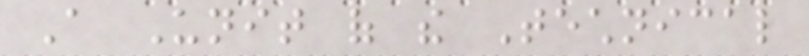A Unit of the Technical
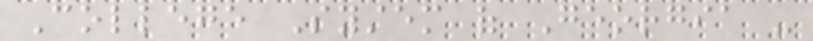College System of Georgia -
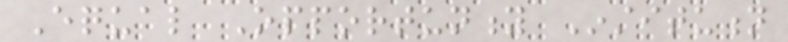Equal Opportunity Institution
